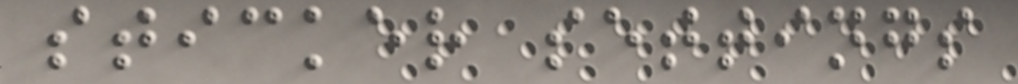sticker settings
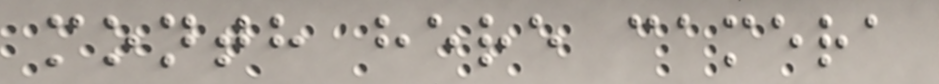month here camera
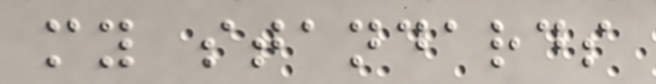my standards
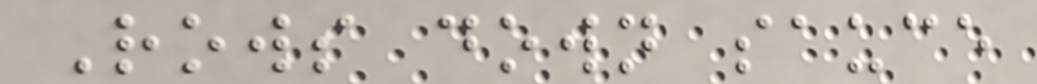Rows down sauce
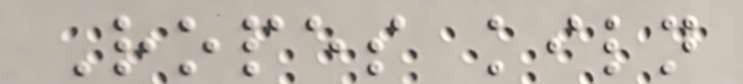Ropes kiln
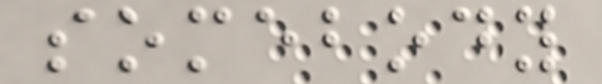somebody
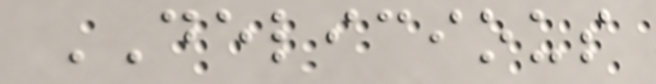DELICIOUS
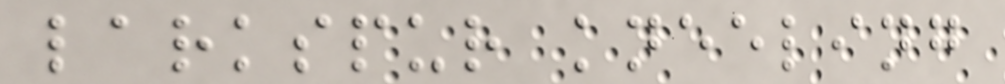larkspur kneeling
